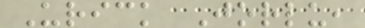Urick Jorlu,
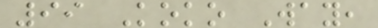99 Koko Way,
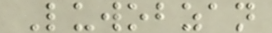Luwobzan
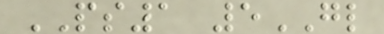PS1 5GL
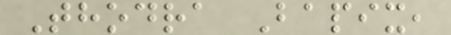Thodra Bapix,
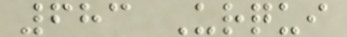683 Urqui
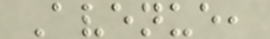Avenue,
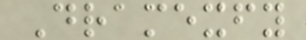Dramexfy
